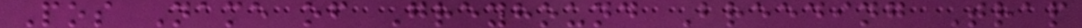Pos Name of Greyhound Breeding Trap
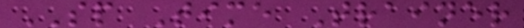SP Time Trainer
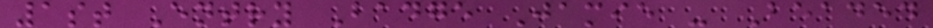1st Entry Badge Jamie - Beaded
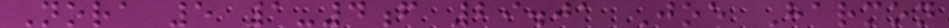Nora 5 1-4f 29.01 Joe Harmon
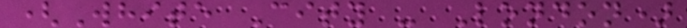(White City - London)
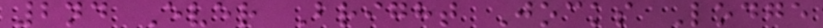2nd Ever Bright Jocks Lodge
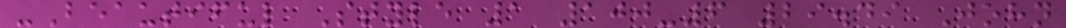-Beautiful Style 1 100-6 29.49 John
